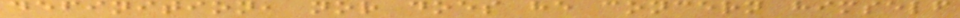definition, nor does he concern himself
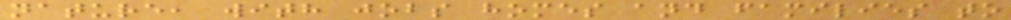nature, with jobs homes and families to
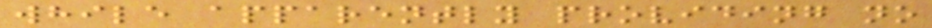while apparently providing no
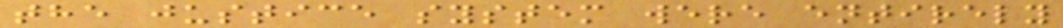the justice system were entirely
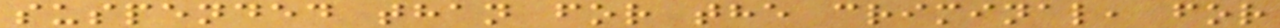suspended than for the criminal, for
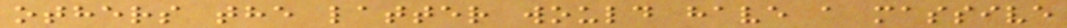others the latter would have a massive
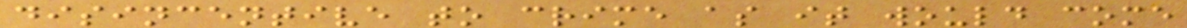disincentive to crime as it would come
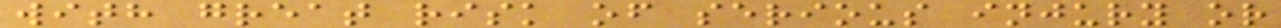with great risk of serious injury or
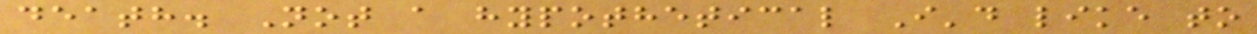death. Not a hypothetical I'd like to
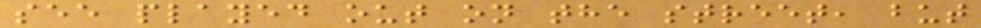see played out on the street, but
